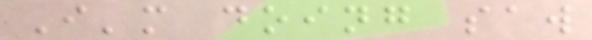I'm doing saw
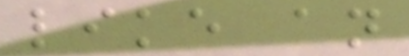like an
